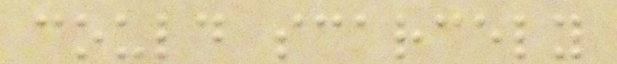could scarcely
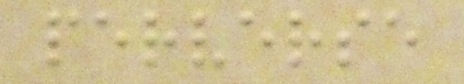perverse
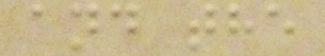and the
